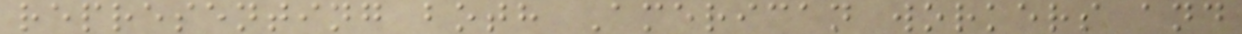representing both American workers and
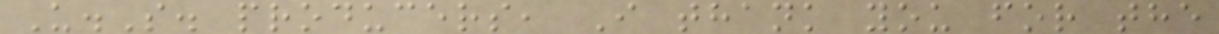U.S. producers, I thank you for the
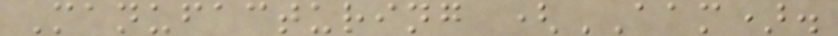Manufacturing (AAM).
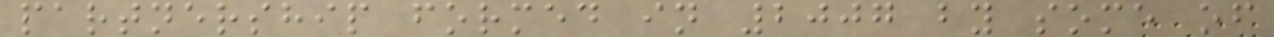partnership formed in 2007 by some of
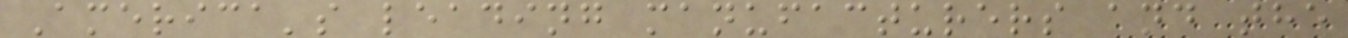America's leading manufacturers and the
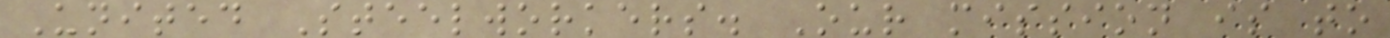United Steelworkers. Our mission is to
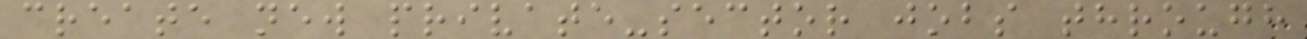create new private-sector jobs through
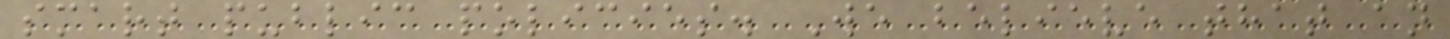smart public policies. We believe that an
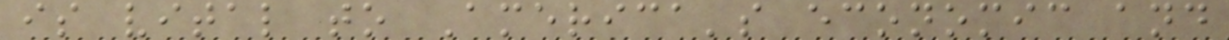is vital to America's economic and
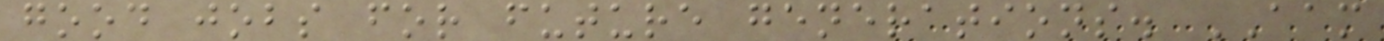good jobs for future generations. AAM
